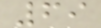69
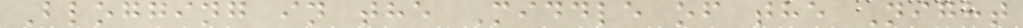Blogging in the Middle of the Night
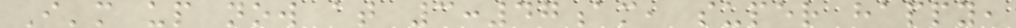I'm up now at 3:47am, super happy,
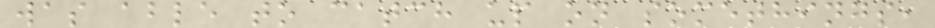was able to catch up on somethings,
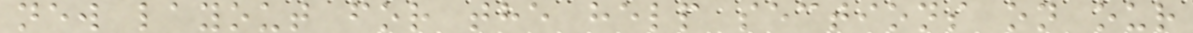new layout for the help sections on our
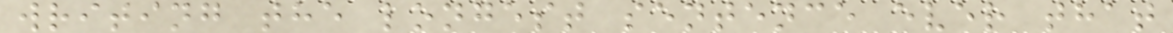writing the longest sentence ever that
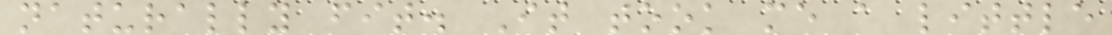naturally fit. It took me a little
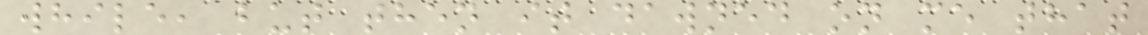while, but then it dawned on me that
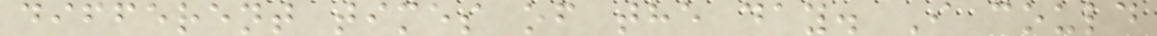different times of the day. I could
